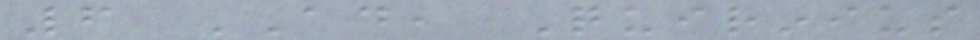6 AD, Quirinius
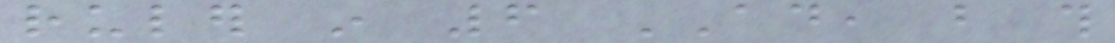ruler in 6 AD, but this
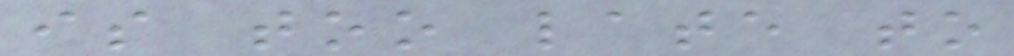is too late to
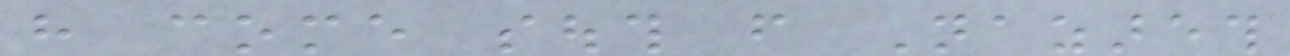have come south from Nazareth
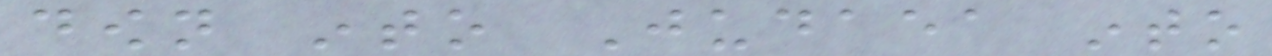down into Judaea into
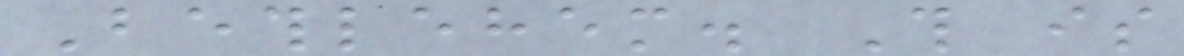Bethlehem. This is
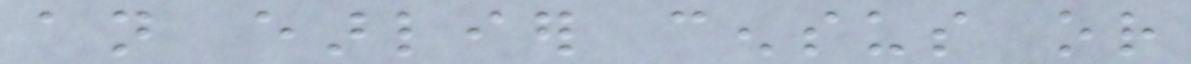an earlier census or
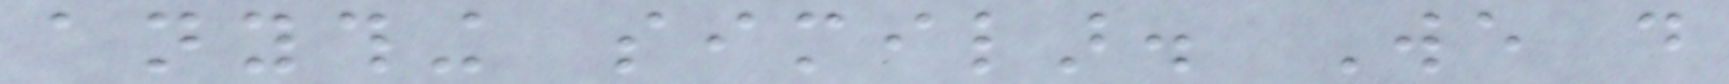anything similar. We do
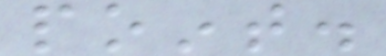point.
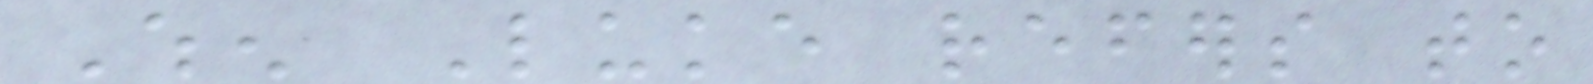When Luke refers to
